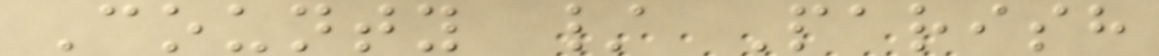County / Parish
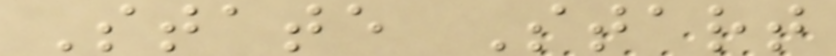State Start
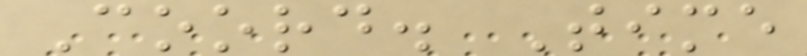Coord. Time
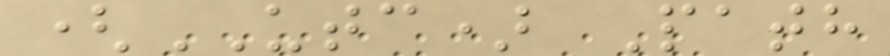(UTC) Path
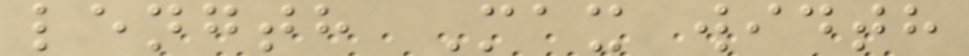length Max width
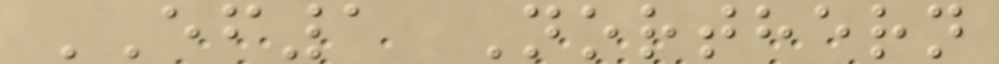EF1 Northern
